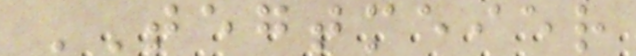TEGTMEIER
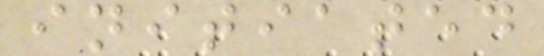initiated
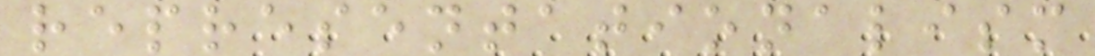representationalism
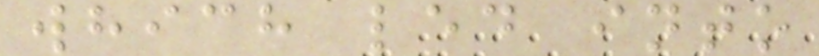which led into
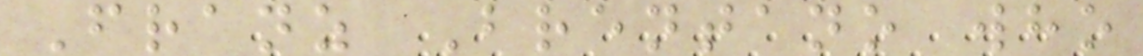Franz Brentano who
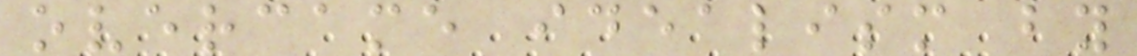overcame idealism by
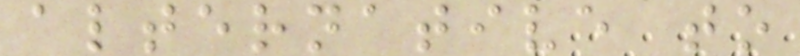alternative to
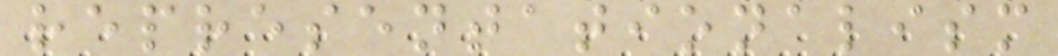representationalism
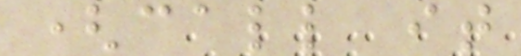(call it
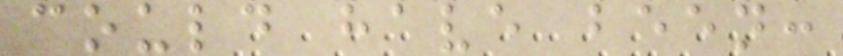could have been:
